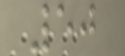50
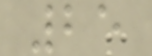25
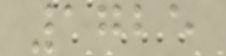1725
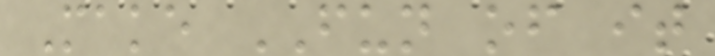Make FUN of it
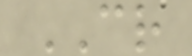CR
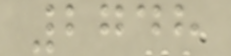2748
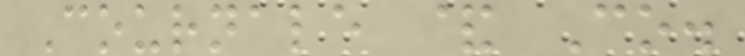Cournale & Co.
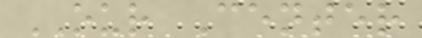OUR Center
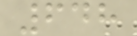648
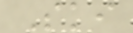Ski
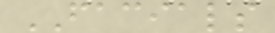FACIALS
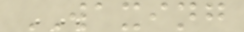WAXING
